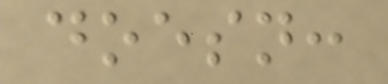doesn:
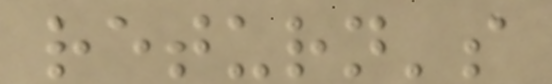return's
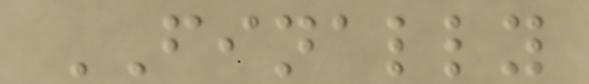FINALLY
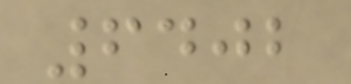6402
